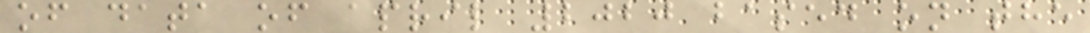of data of april 2020 based on the
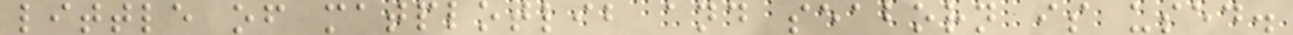little of matplotlib and seaborn is used.
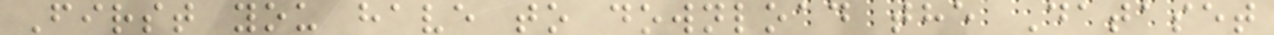First you have to download the Dataset
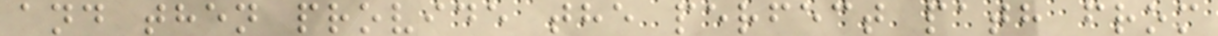and then provide the perfect path from
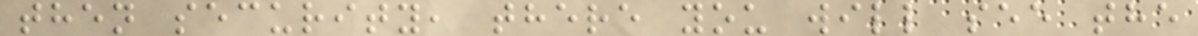then security, there you will see the
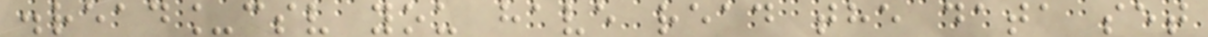.read_csv you have read the data set
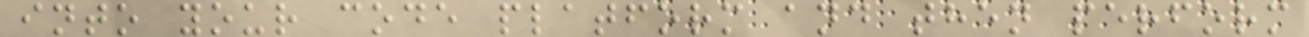into your code platform and then perform
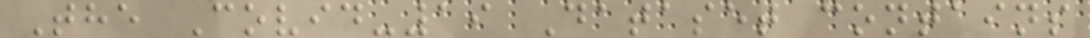The Covid-19 Dataset contains
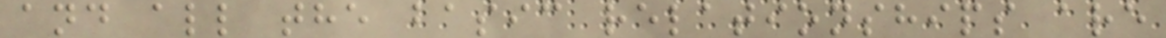and all the basic relationships are
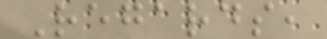Regards,
